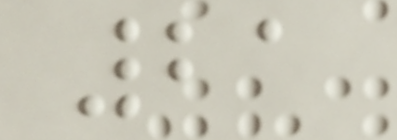21
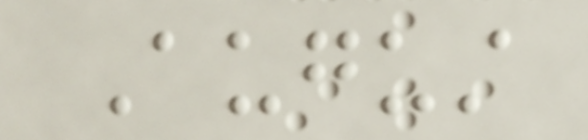August
